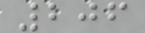206
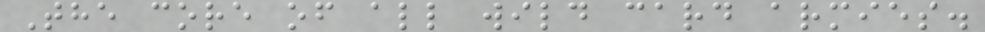The core of all wild card armies.
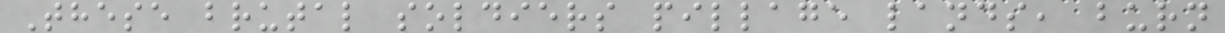These brutal soldiers pillage lands, burn
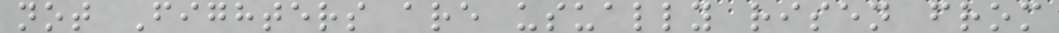not Fighters are usually risen from
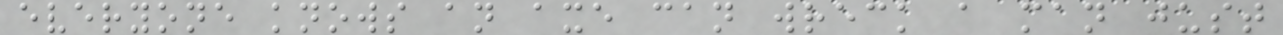everyone knows an axe can wreck a man just
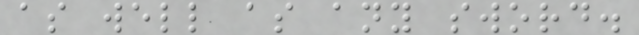as well as any sword.
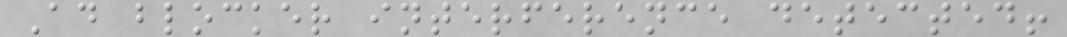Ad blocker interference detected!
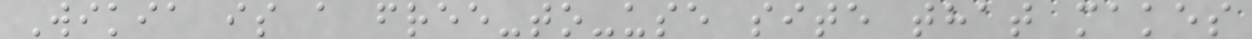Wikia is a free-to-use site that makes
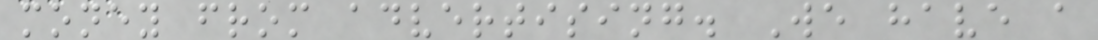money from advertising. We have a
